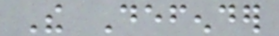The Defender
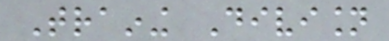Training Division
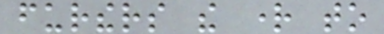furthers the right to
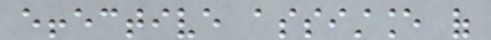effective assistance of
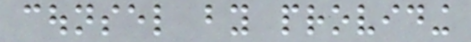counsel by providing
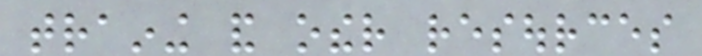training and other resources
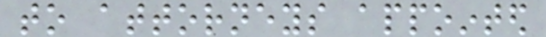to attorneys appointed
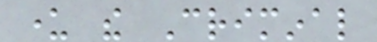under the Criminal
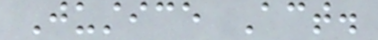Justice Act.
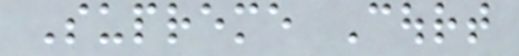Supreme Court
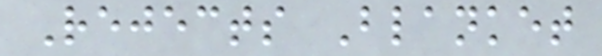Rejects Blanket
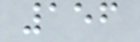156
